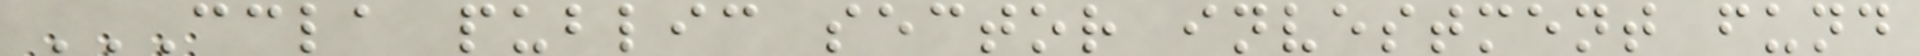CCLA PUBLIC SECTOR INVESTMENT FUND
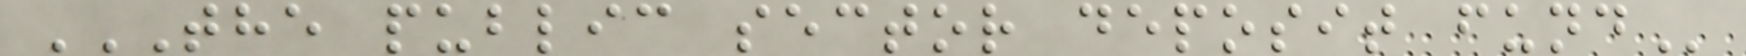THE PUBLIC SECTOR DEPOSIT FUND
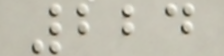224
